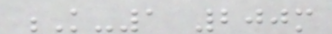K-1 200m
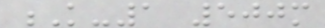K-1 500m
